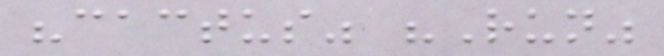"cactus" "Run"
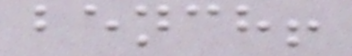bench!
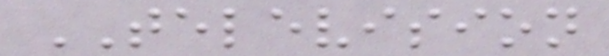TELEVISION
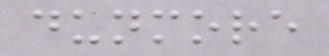dunmore
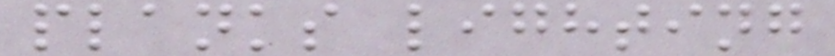planks lighting
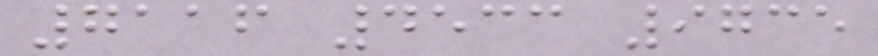7116 4533 9735
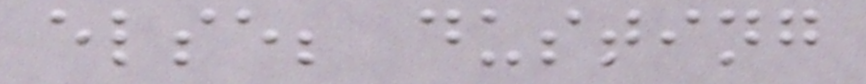else; dusting
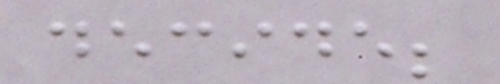decide;
